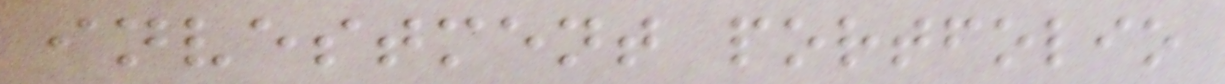investment portfolio
